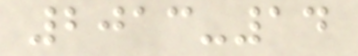2013-14
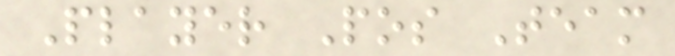Player Pos Team
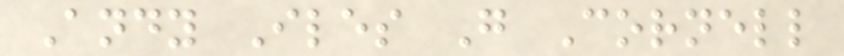Andy Iles G Cornell
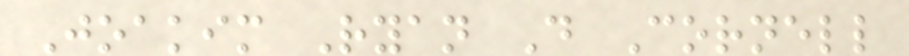Joakim Ryan D Cornell
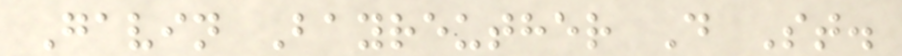Gavin Bayreuther D St.
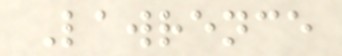Lawrence
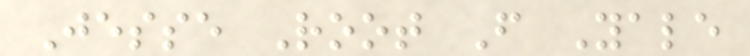Jesse Root F Yale
